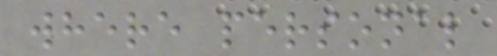where personal
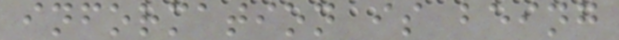information is being
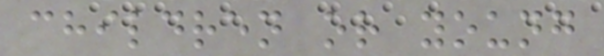children or young
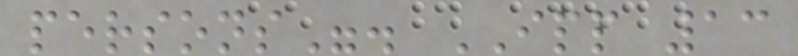persons". IPP 13
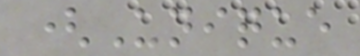(Unique
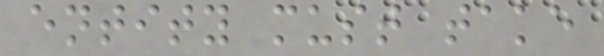entity must take
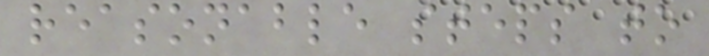reasonable steps to
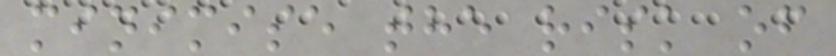minimise the risk of
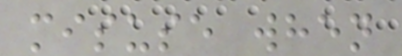misuse when
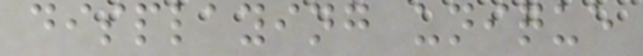displaying unique
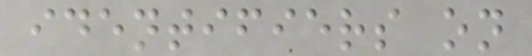identifiers on
